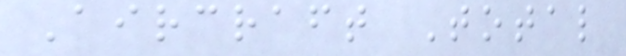Aircraft Total
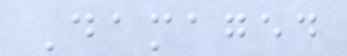Damaged
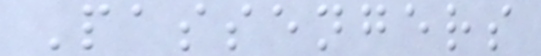Passengers
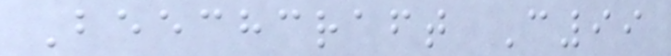Beechcraft C99
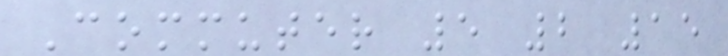Commuter 5 2 15
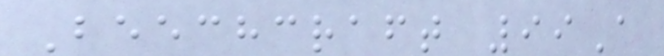Beechcraft 99A
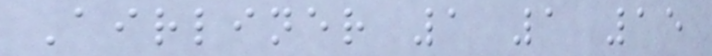Airliner 1 1 15
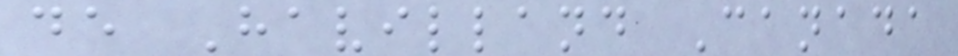de Havilland Canada
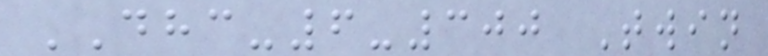DHC-6-300 Twin
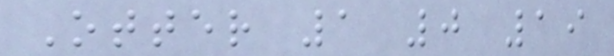Otter 1 0 19
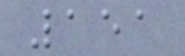151
